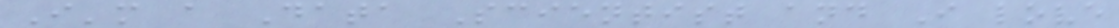I'm a Data Scientist and I love
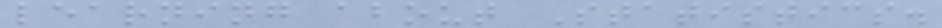learning about Statistics.
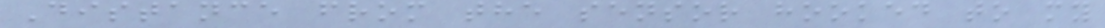Distance from the sensor hooked to my
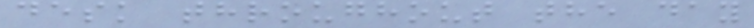desk throughout the day
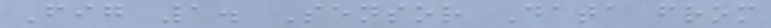Fig 1. Sensor Data from
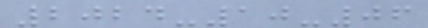2024-10-06
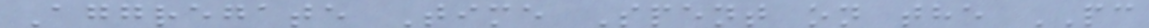Aggregate Time Spent on the PC
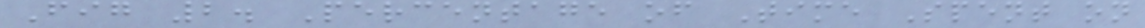Fig 2. Percentage of Time Spent on
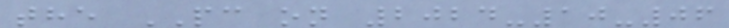the PC on 2024-10-06
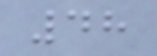48
